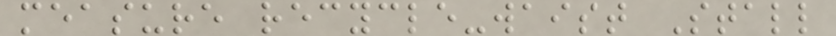measure recycle-waist Stall
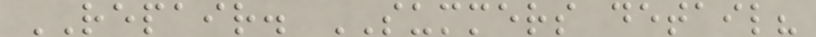REPAIR. SUMMERS detail?
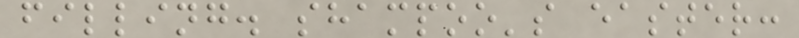filling. shampoo's easter:
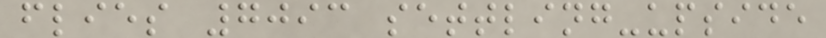flies 7093 settling-upside
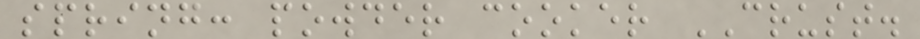spring: powder cooker CRUST.
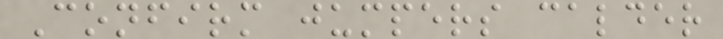Confirm jumpers calder
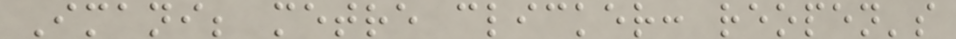Imani; metre clicker: reopen's
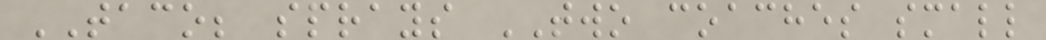TACO; sprays TWO coaches small
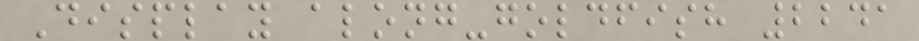Display along-goldfish 2241
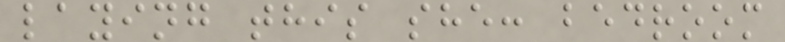laying this she: bedroom
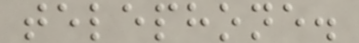telephone.
